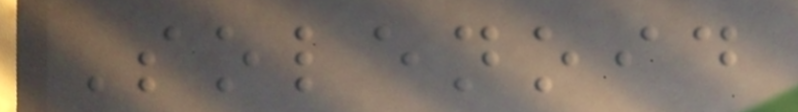Solenoid
